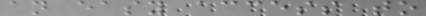an easy access to
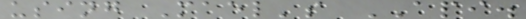using Mael's API.
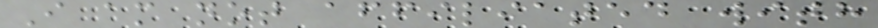I am not affiliated with
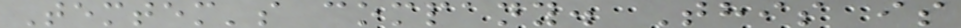Temtem's company. This is
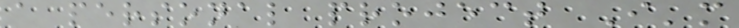a personal project I'm
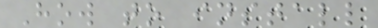How to install
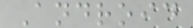Android
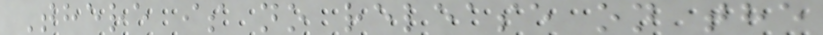There is no release on the
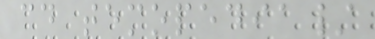cd temopedia/
